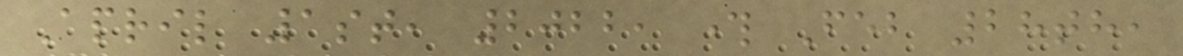April 1st, 2022, through Feb 28th,
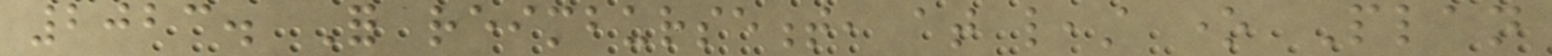2023. For reimbursement, at least one Plan
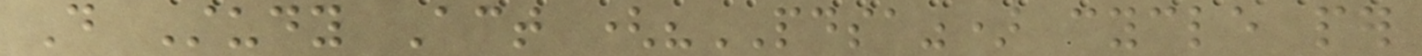Do Study Act ("PDSA") cycle per
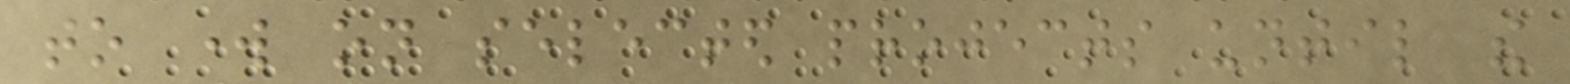to work on selected projects until the
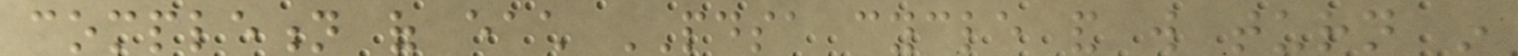completion of each PDSA cycle and will turn in
